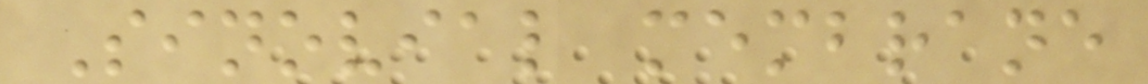Sinovial membrane
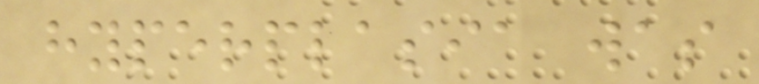hyperplasia was
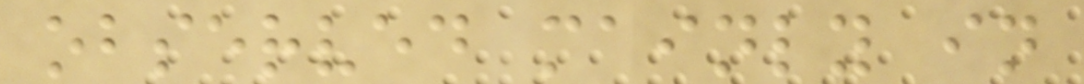observed mainly in
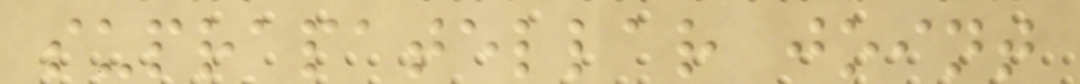suprapatellar joint
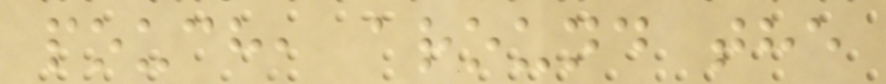pouch, around the
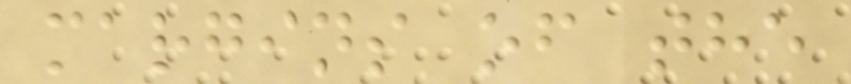margins of the
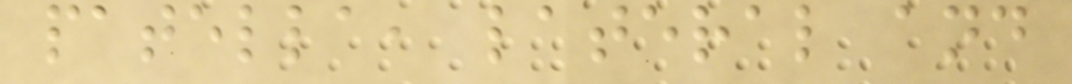patella, lateral and
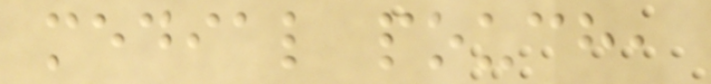medial pouch,
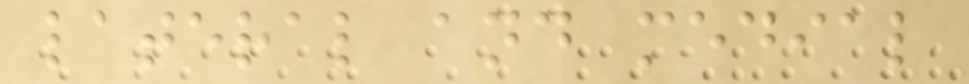lateral and medial
